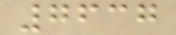7637
